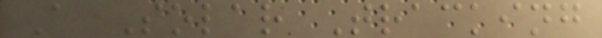A Solar Tracking
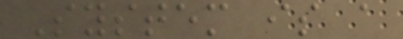System is a
